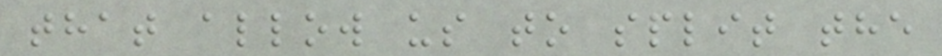that allow us to split the
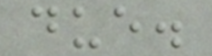due.
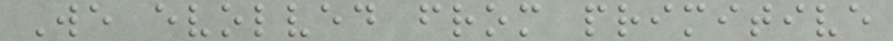We evolved from primitive
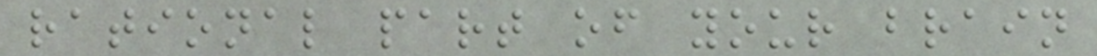rational part of your brain
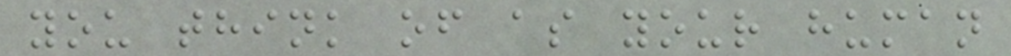you think of as your human
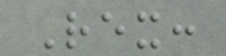Rex:
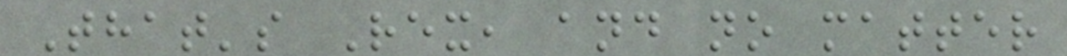That's Rex, and no matter
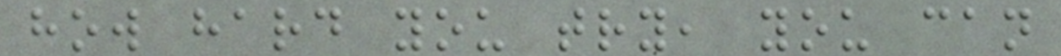how hard you try, you can
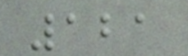121
